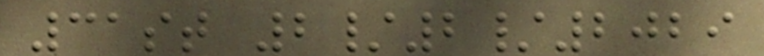31st 2/2/2029
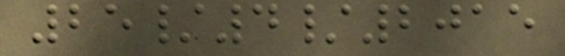25/4/2015
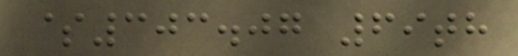$303.07 69th
